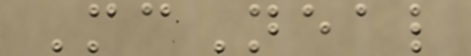McNeal
